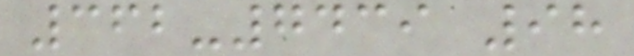362-7439 98
